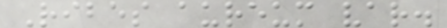Ribes aureum var.
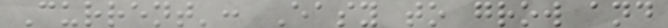Current': Easy to grow and
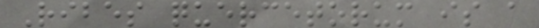Ribes quercetorum is a
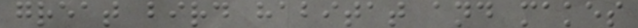great bird habitat and makes
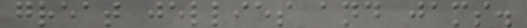great jellies and jams.
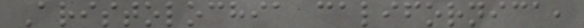Aristolochia californica,
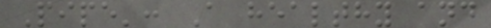Pipe': A healthy and
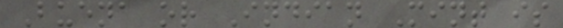Buena or Indian Mint is
